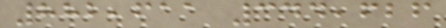882,611 344,626
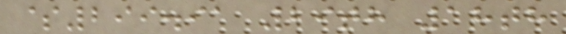$299.91 29th 18th
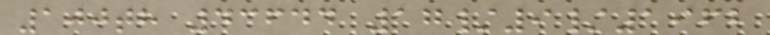100th 43644 17/9/1962
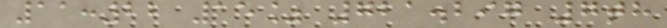11:22 15% 721.297 7th
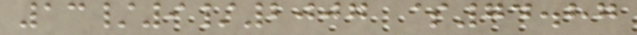13/9/2007 $74.87
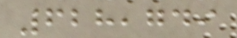628,749
